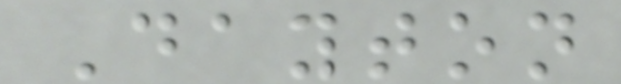Dayton
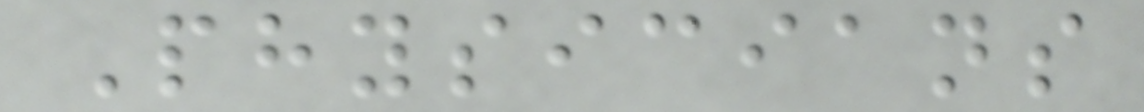Physicians
